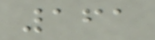161
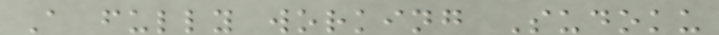A fully working Sudoku
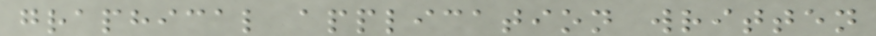graphical application written
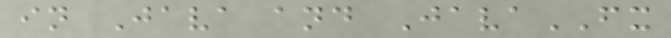in Java and JavaFX
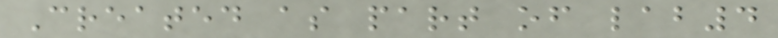Created as part of lab4
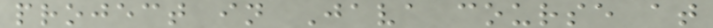project in Java course at
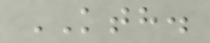KTH.
